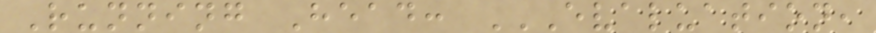Running Head: EVALUATION,
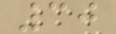30
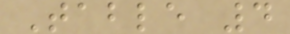Table 4
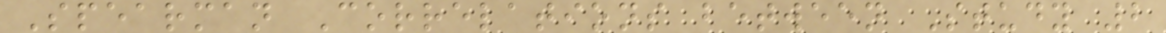Spearman Correlations between Study 2
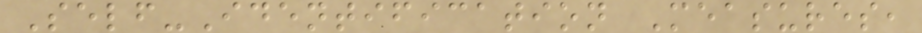Self-Identification Measures,
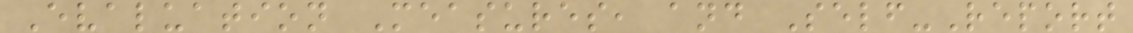Evaluation Measures, and Self-Report
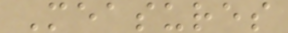Measures
